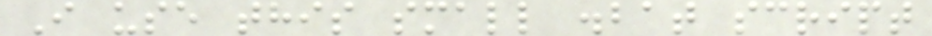I use this small .bat script
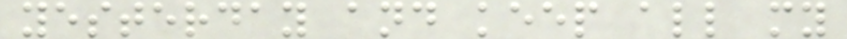yesterday and keep all my
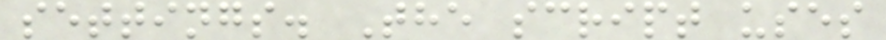settings. The script uses
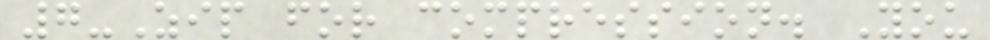7-Zip for compression. You
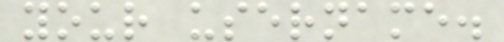your username.
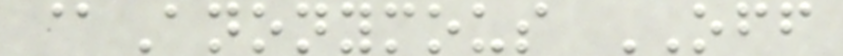@Anonymous OFF
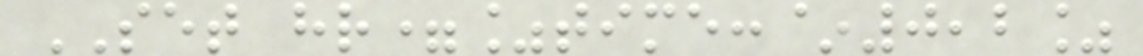SET hr=%time:~0,2%
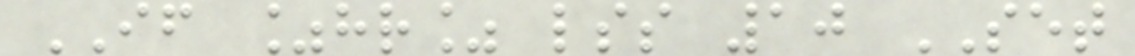IF %hr% lss 10 SET
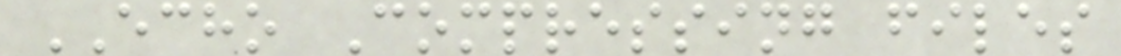ECHO Compressing files
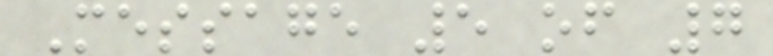Message 5 of 7
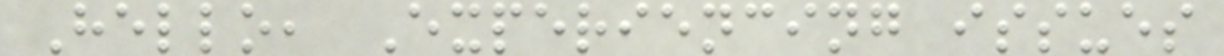Hello, Experiencing issues
